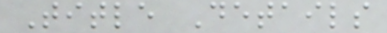Title Details
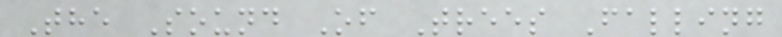The Sound Of Trees Falling
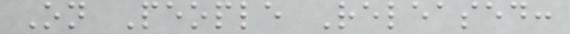On People Released:
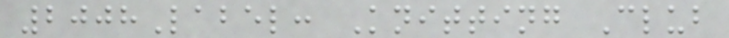2008Label: Knitting Club
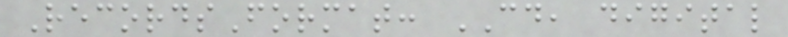RecordsFormat: CD, digital
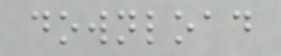download
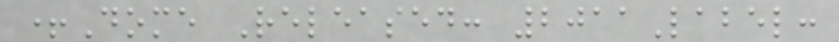+Dome Released: 2011Label:
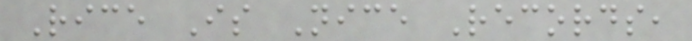Rice Is Nice Records,
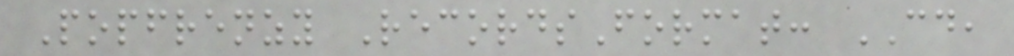Popfrenzy RecordsFormat: CD,
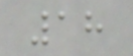18
